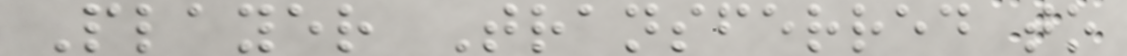Player Transferred to
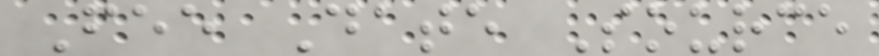Fee Date Source
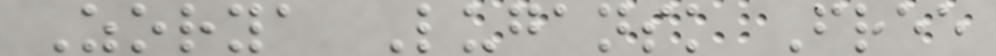Zorya Lugansk Free
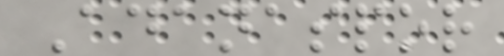Adanaspor
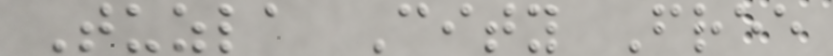Tuzla City Free
